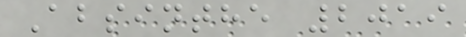Absinthe 2019
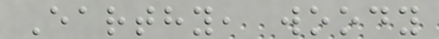Earthy, woody
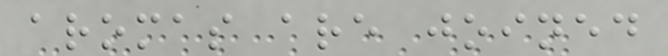aromas are joined
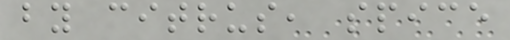by citrus, spice
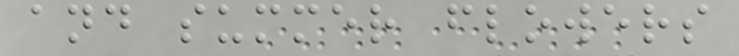and summer flowers
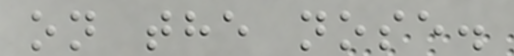on the nose.
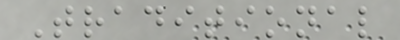Traditional
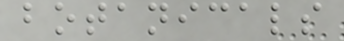botanicals
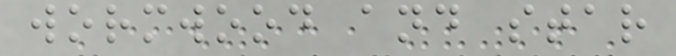wormwood and star
